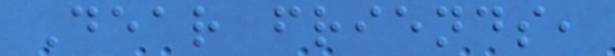Dear friends,
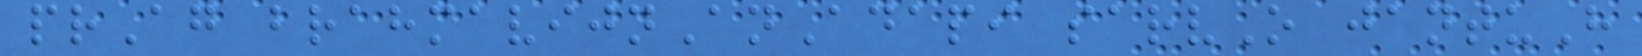prAg brahmavijnAnAdapi sarvO jantuH
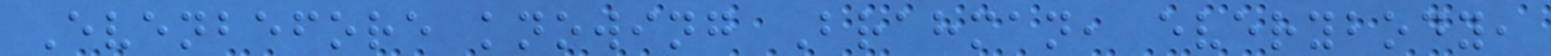Evenbefore knowing Brahman, everybody,
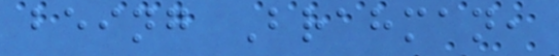being Brahman,
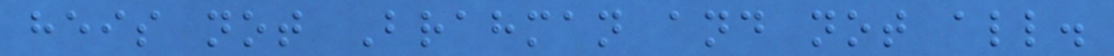heis not Brahman and not all.
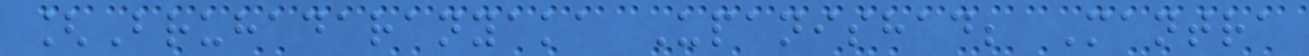[Bruhadaranyaka Upanishad; Mantra
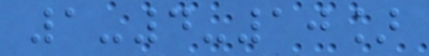1-4-10]
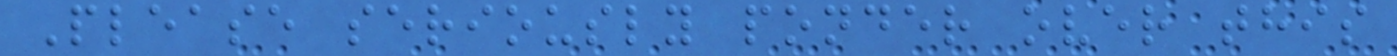Please seriously ponder over this
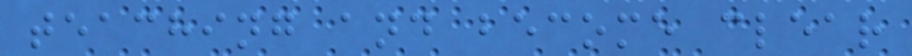teaching and become clear
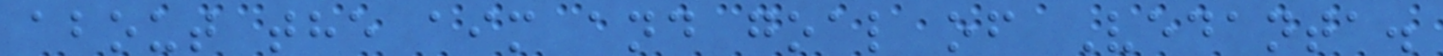about the aim and goal of Vedanta.
